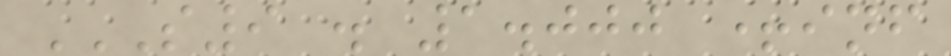S9 . 1.000 +INF
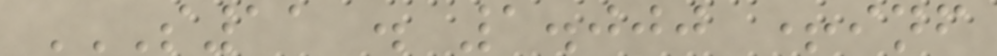S11 . 1.000 +INF
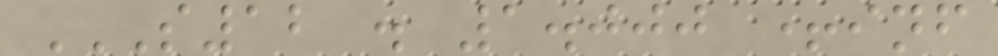S12 . 1.000 +INF
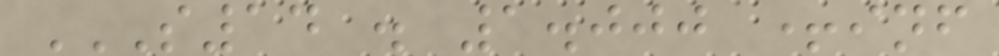S14 . 1.000 +INF
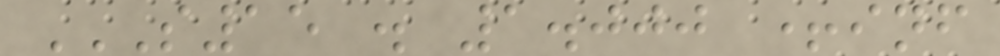S15 . 1.000 +INF
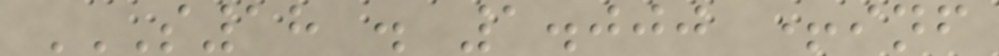S18 . 1.000 +INF
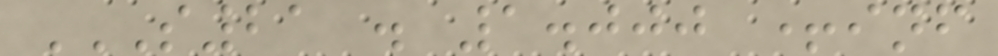S21 . 1.000 +INF
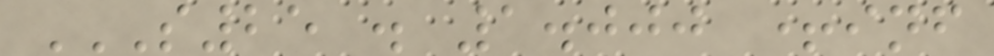S25 . 1.000 +INF
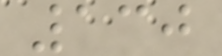130
